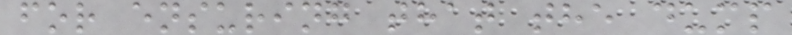for ensuring that the dump
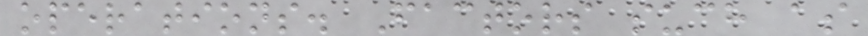operations. Factors such as
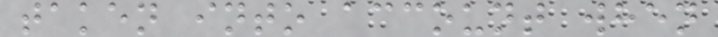taken into account when
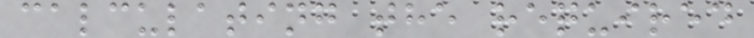calculating the required
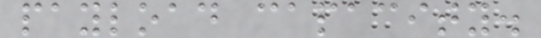payload capacity.
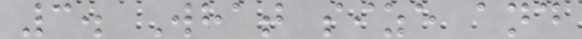3. What size and
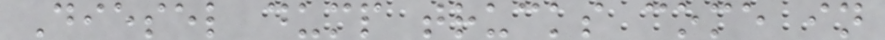Diesel dump trucks come in
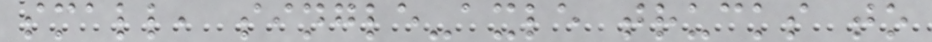small, single-axle trucks to
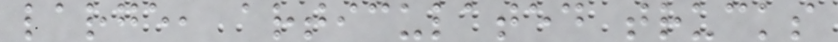large, articulated trucks
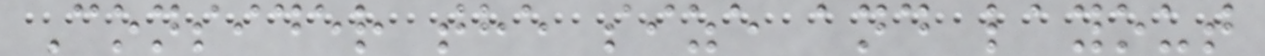Consider the size and layout
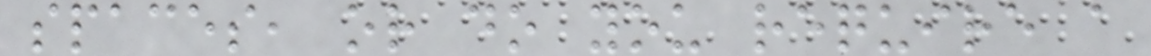spaces, or do you require a
